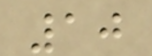10
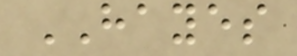HAYES
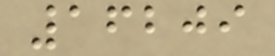16209
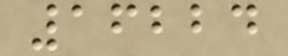16224
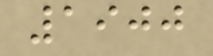1900
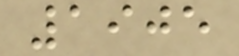1905
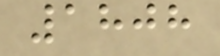1808
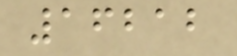16212
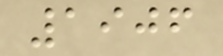1906
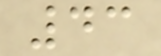43
